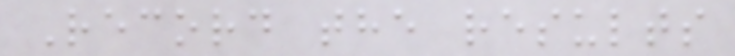Record the results
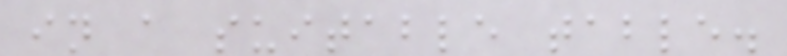in a suitable table.
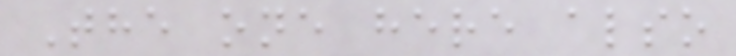The one here also
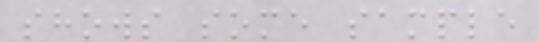shows some sample
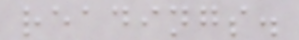readings.
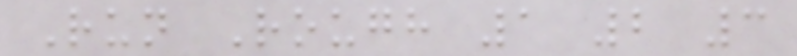Run Rough 1 2 3
